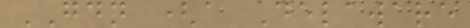GDN (a Delaware
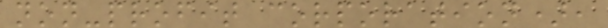non-profit corporation),
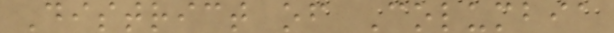District of Columbia
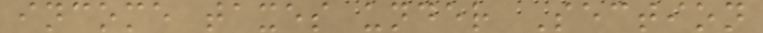income taxes under Section
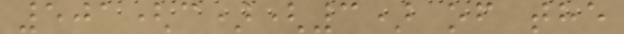501(c)(3) of the
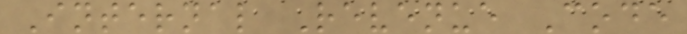Internal Revenue Code
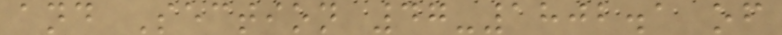and Section 47-1802.1 of
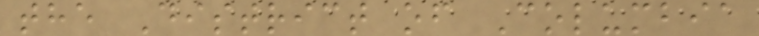the District of Columbia
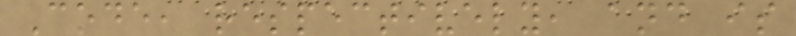Code, respectively, and is
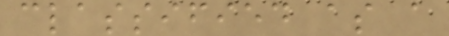classified as a
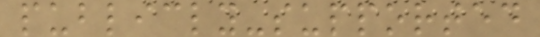publicly-supported
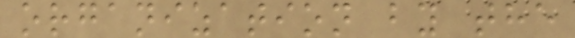organization by the
